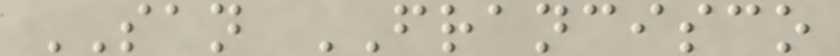SAN FRANCISCO
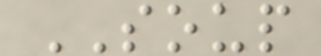SOUP
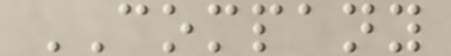COMPANY
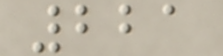221
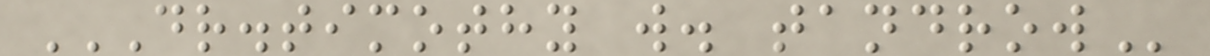DR.TIMOTHY W. TANDROW
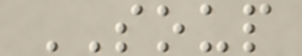SOUP
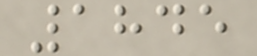1845
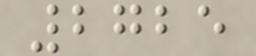2725
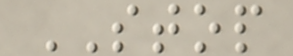STOP
